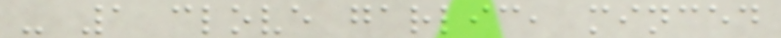- 1 clove garlic, minced
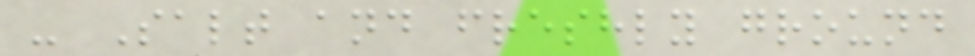- Salt and freshly ground
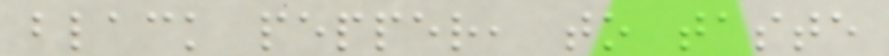black pepper, to taste
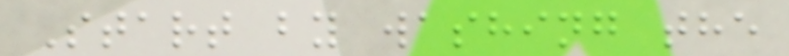Start by washing the
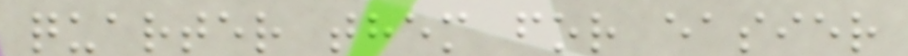quarter them for easier
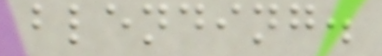blending.
